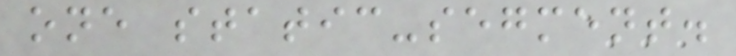one static-segment.
